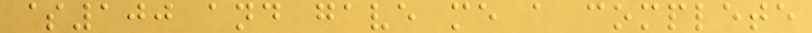$100 and gave me a complete
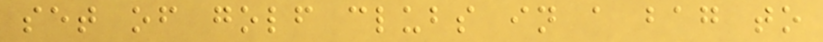set of golf clubs in a bag to
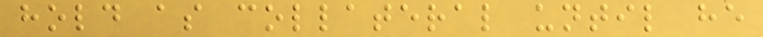hold as collateral until he
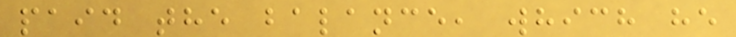paid the balance, which he
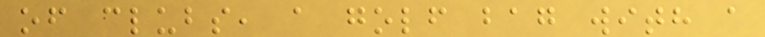of clubs, a golf bag with a
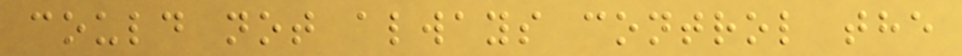could not always control the
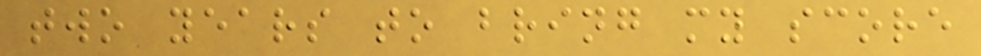two years to bring my score
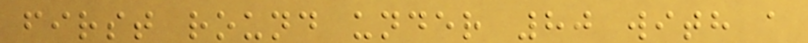first round under 80 with a
